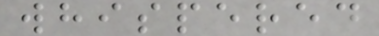whispered
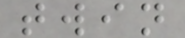twin
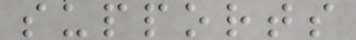supports
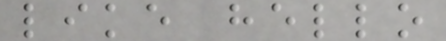like hello
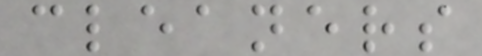cleaners
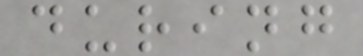during
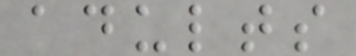adults
